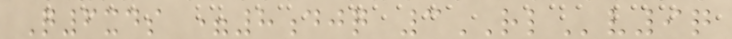Q6xds =8djq 3RLv9q
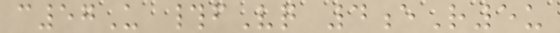c57U #fVq 4eR5u
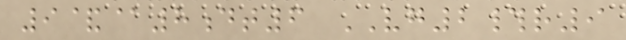9&@8dt6 VG2#r9
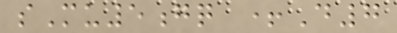sMu5gq +D7
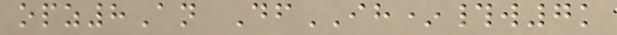opz8An DfIH*#w7k
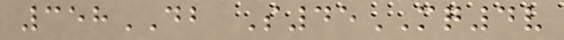358DB S45MQ4v
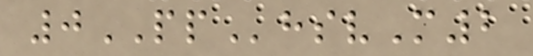0PPhsvM2
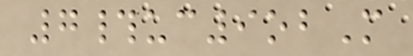7#uc9obM
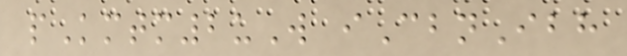pKmtm2uW iCbnIbh
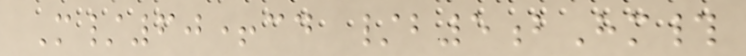M/60+cd /b5bHm#
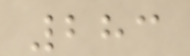283
